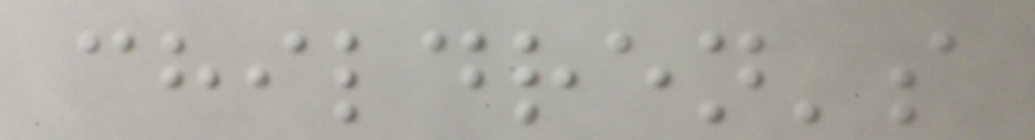children's
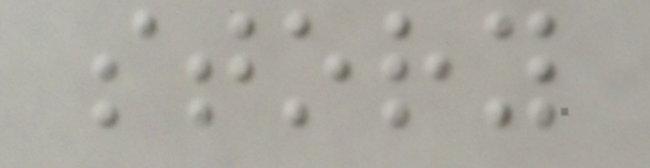story
